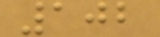102
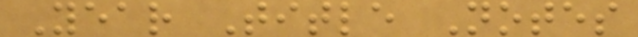Year Title Notes
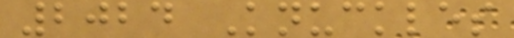2024 Knuckles
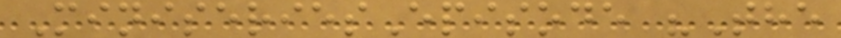MiniseriesEpisode "The
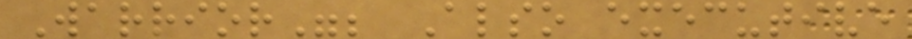Warrior"; Also executive
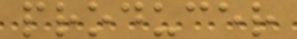producer
